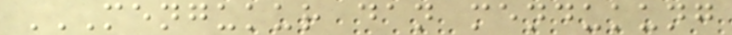MENGUKUR DAN MENDUKUNG
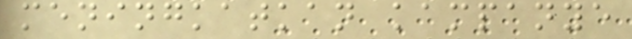meningkatkan kampanye
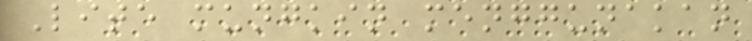Lite mungkin menggunakan
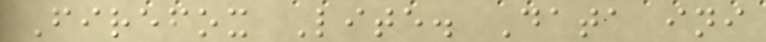Firefox Lite. Data ini
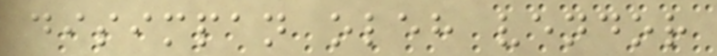disimpan oleh vendor
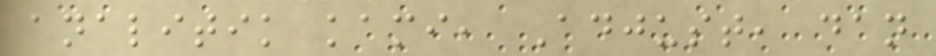analitik kami, Adjust, dan
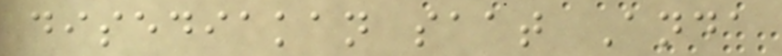disediakan saat Anda
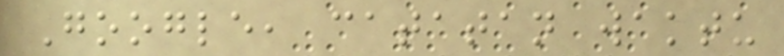Google, catatan waktu
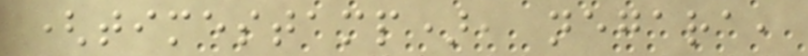(timestamp), negara,
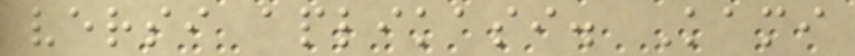versi aplikasi. Kami
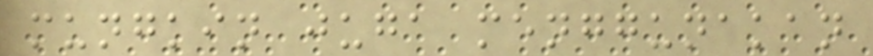mungkin juga menggunakan
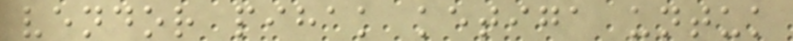vendor pihak ketiga untuk
